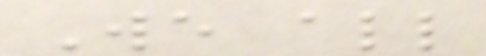We all
